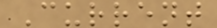Current
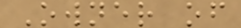Owner of
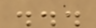...
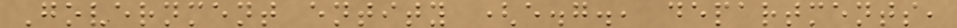Government entity (e.g., departments,
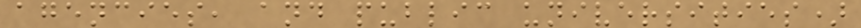agencies, and public universities)
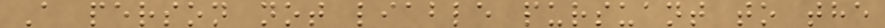A person not liable pursuant to the
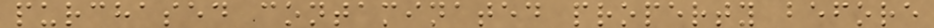purchased contaminated property before
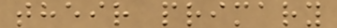their primary
